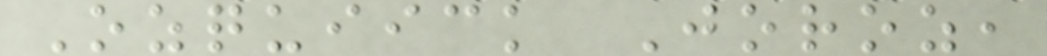Ozquiick Joroz,
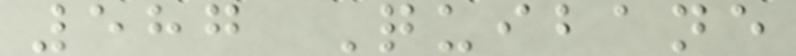587 Quibane
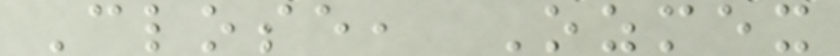Close, Ozmex
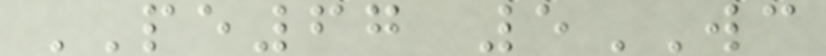PE67 5WC
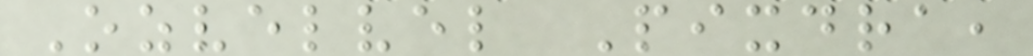Ozvelvel Pixdra,
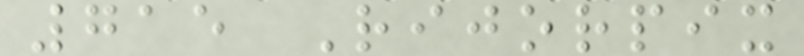715 Rijorpix
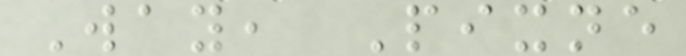Way, Pixne
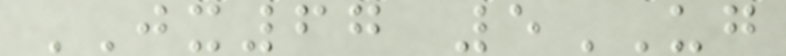JX67 5UG
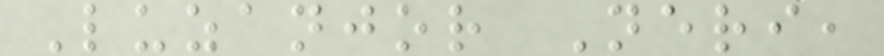Luzanjor Neri,
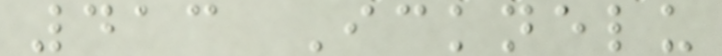413 Icknelu
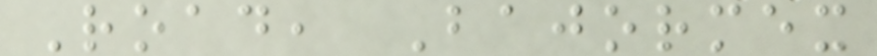Road, Bajormex
